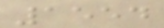1554
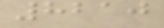8210
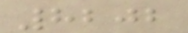8202
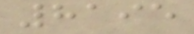8195
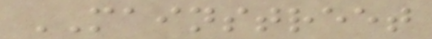MAINSTREET
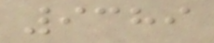9389
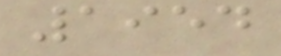1954
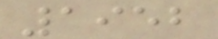1952
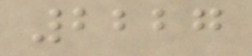2227
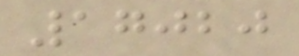17020
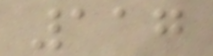117
